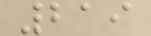219
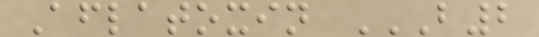Aflatoxin B2
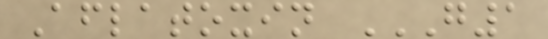Aflatoxin G1
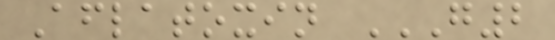Aflatoxin G2
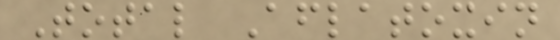Total Aflatoxin
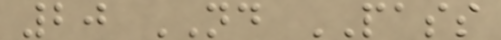20 ND PASS
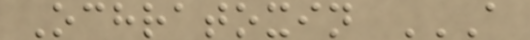Ochratoxin A
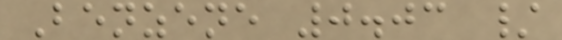Benzene 0.03 /
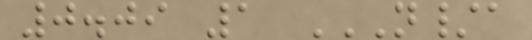0.09 1 N/A
